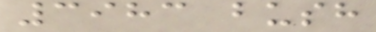3983 bush
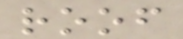roof
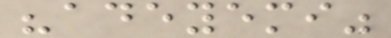"adeyemi"
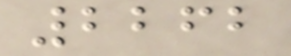2262
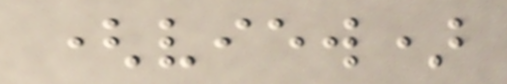(view)
